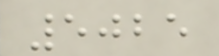5025
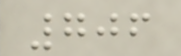706
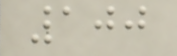100
